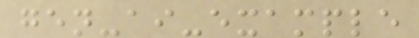gen-ai-example
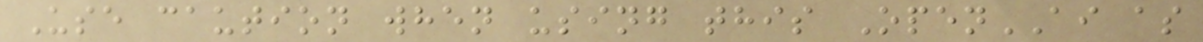Use caution when using this OpenAI as
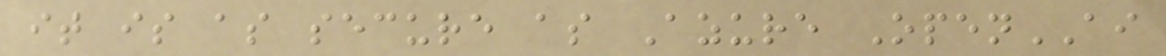it is as secure as Azure OpenAI
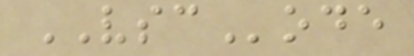VSCode
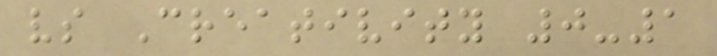vs Creativity 0-1
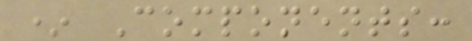* Components:
